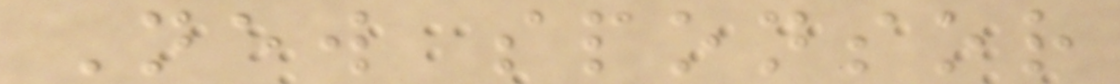New sponsor
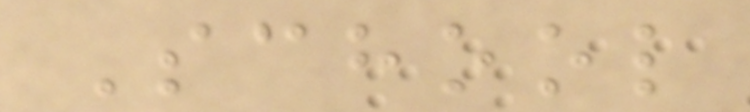School
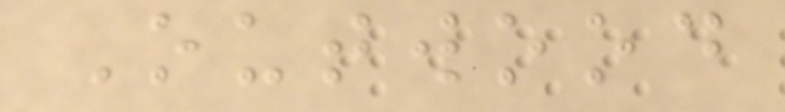Outwood
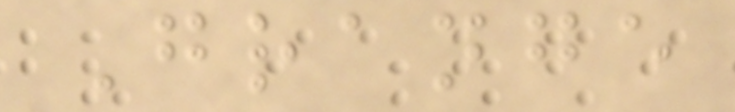Grange
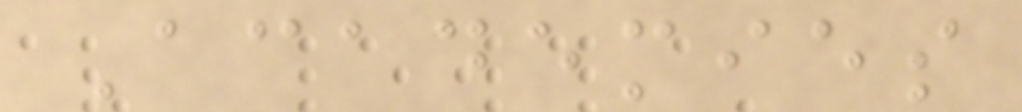Academies
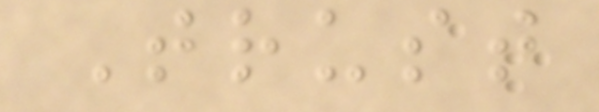Trust
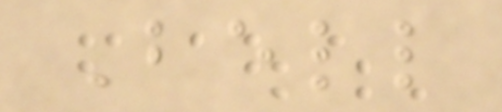Bell
